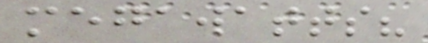megawatts?
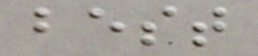best
